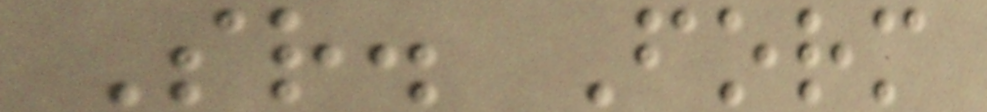Sr. Form
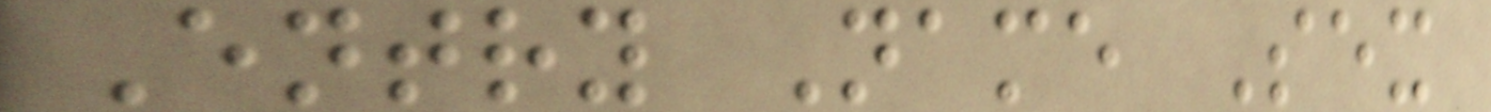Entry Name Sex
